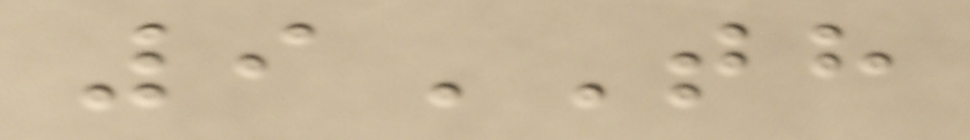9TH
